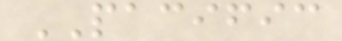PACIFIC
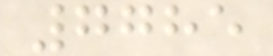7785
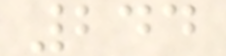244
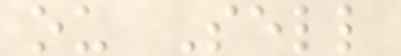ou Sell
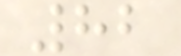82
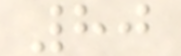80
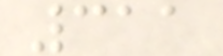311
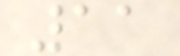11
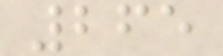265
